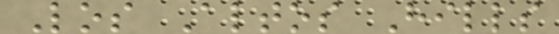Los Altos Hills
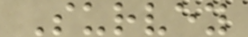Survey
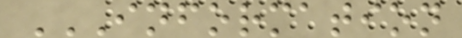INFORMATION
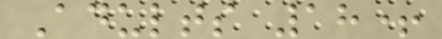Adults 18+
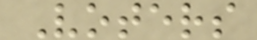Voters
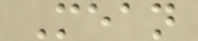Mean
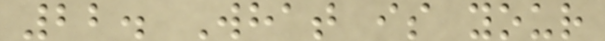22. What is your
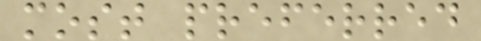most preferred
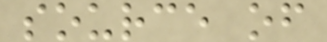source of
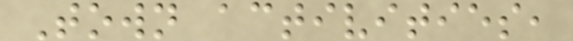Town activities,
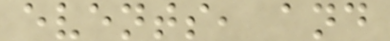events, and
